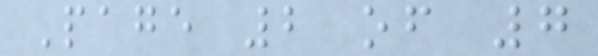Page 2 of 7
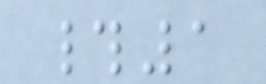#1
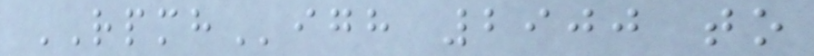RPMHigh 2900 to
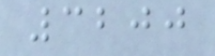3200
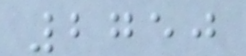2750
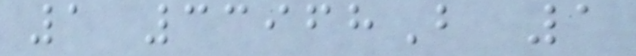1 33968B 1
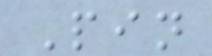Pin
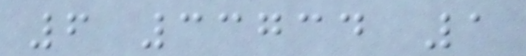6 33734 1
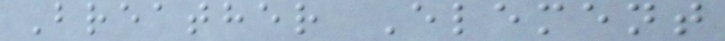Breather Element
